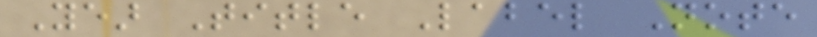Year Title Label Note
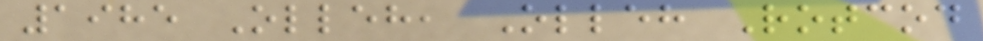1985 Olleh, Olleh Rotcod
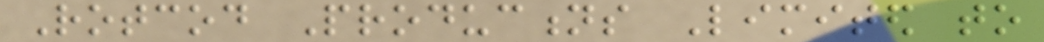Rotcod Productions Limited to
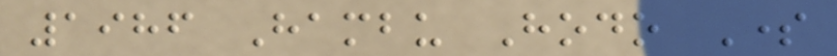1986 Hambu Hodo Some
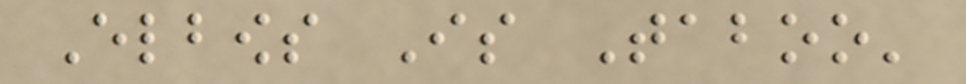Elbows Is Taboo'
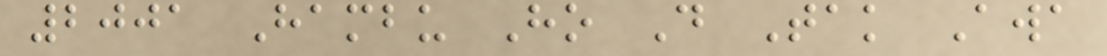2001 Hambu Ho Do Tak Awa
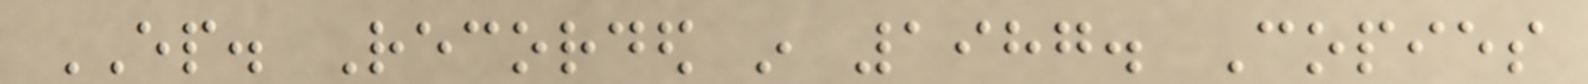EP. Recorded in 1987. Copies
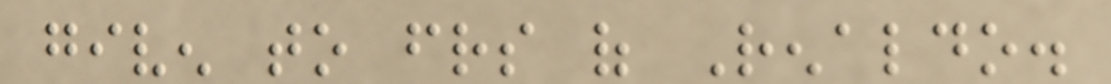given to friends of Renaldo.
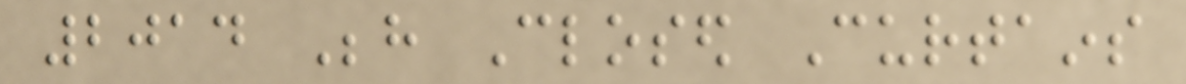2014 Behind Closed Curtains
